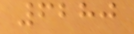6280
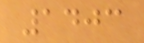1403
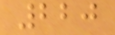220
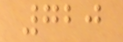720
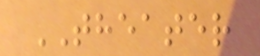THEATER
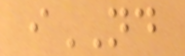iND
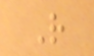R
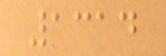1314
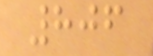806
